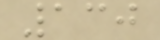130
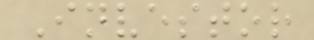Investor
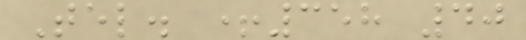Tel. +358 40
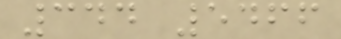344 5466
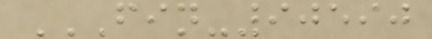FIN-90590
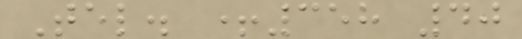Tel. +358 40
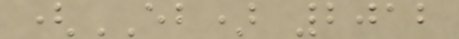(EB) 2012
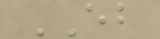EB
